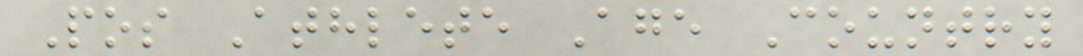Pos Athlete Age Country
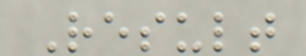Result
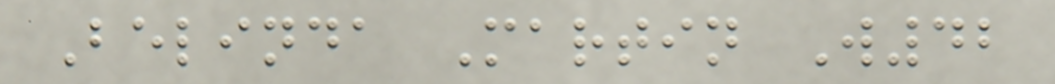Belinda Martin W42
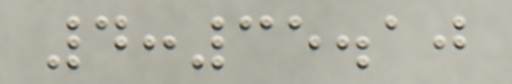4:35.10
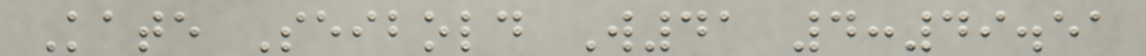Kate Seibold W41 4:49.51
